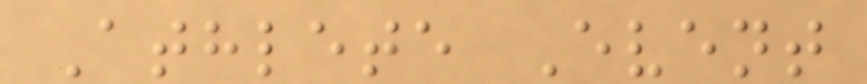Athlete Event
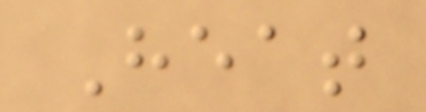Heat
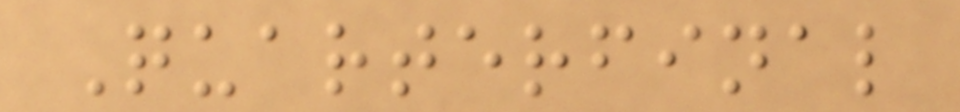Quarterfinal
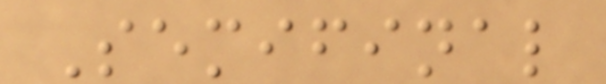Semifinal
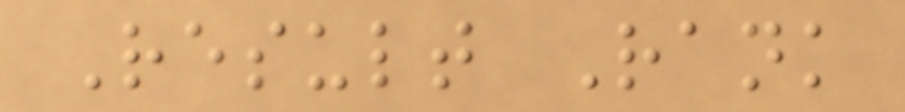Result Rank
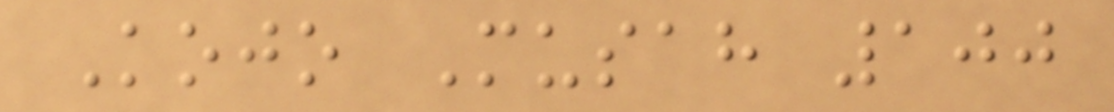Kojo Musah 100
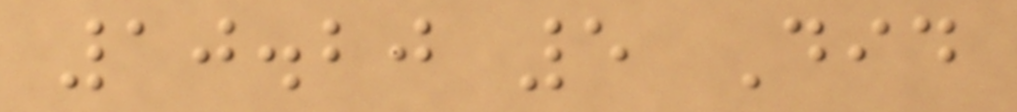10.20 5 Did
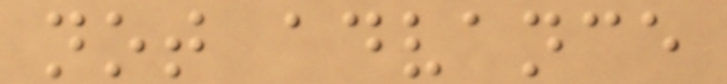not advance
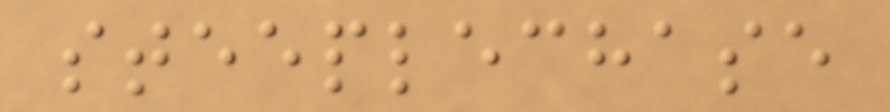steeplechase
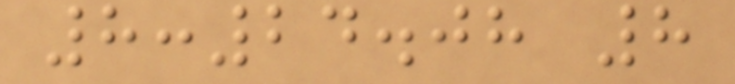8:24.08 8
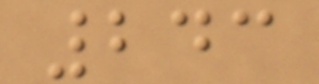243
